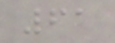61
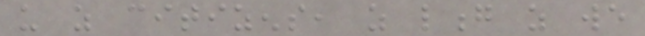us as citizens, as long as we
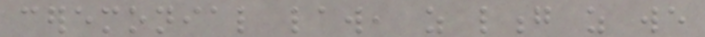ceremonial law, as long as we
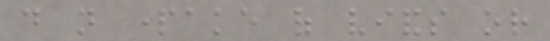do not partake of viands or
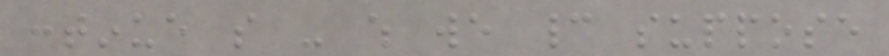continue so - which we cannot suppose
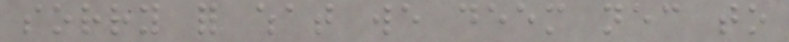sorry for what we deem necessary to
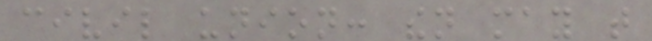civil union: then may that
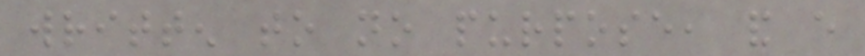written to no purpose, and every
